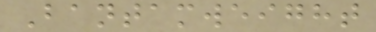Bantamweight
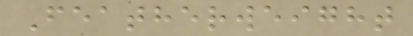Featherweight
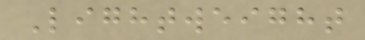Lightweight
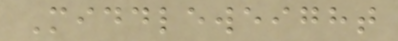Middleweight
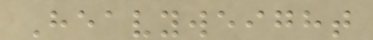Heavyweight
